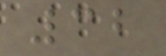32
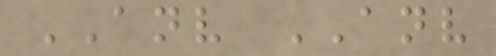ANV ANV
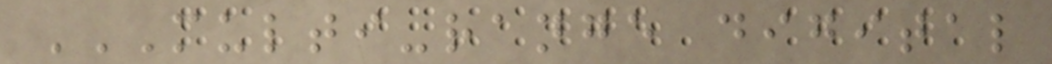MULTI-RANGE DIGITAL
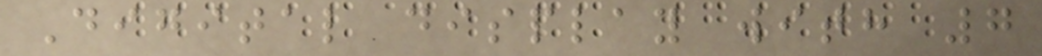Digital display with 7
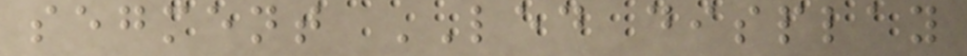segment LED display
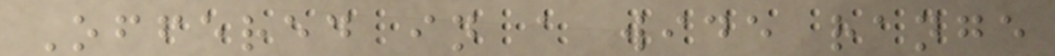Offered in a wide range
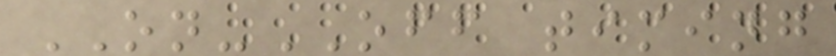ON-OFF timing
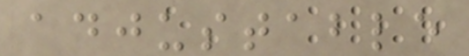adjustable
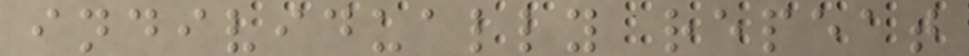individually repeat
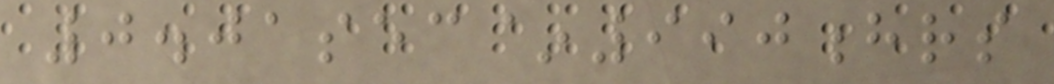0.01sec~990hrs
